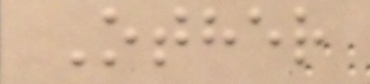Other
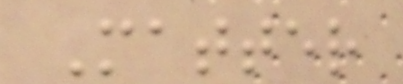Matter
